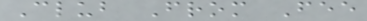Club From Fee
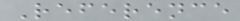Reference
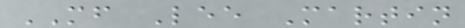MF Lee Martin
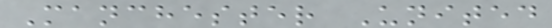Manchester United
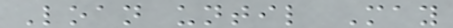Loan until May
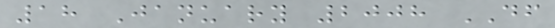18 January 2008 DF
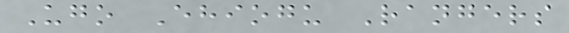Ugo Ehiogu Rangers
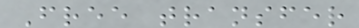Free transfer
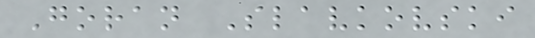Goran Slavkovski
